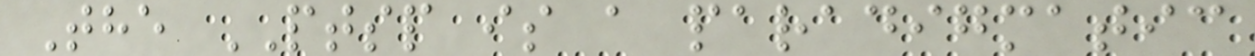The PTSP is a paradigmatic
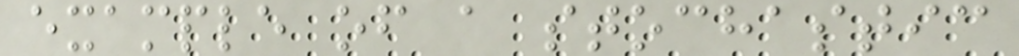example of a stochastic
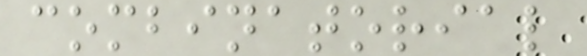combinatorial
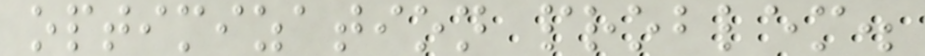optimization problem.
